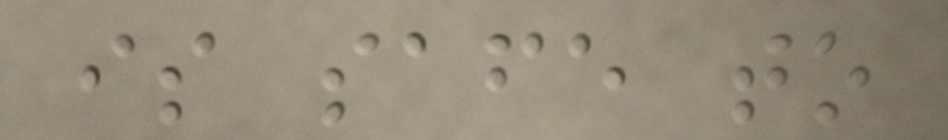is safe to
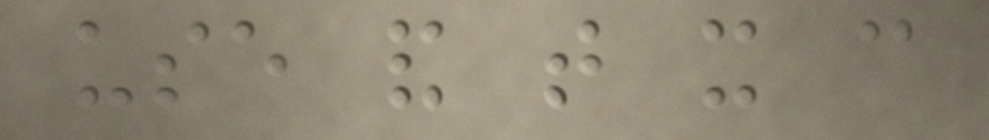use and that it can
